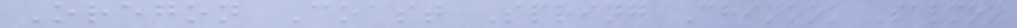Oregon Coast Spring Chinook Salmon
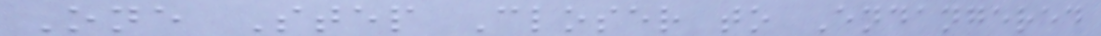One Step Closer to Endangered
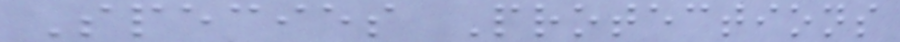Species Protections
